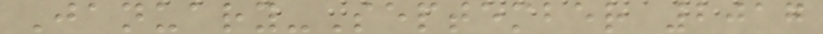January-September 2017
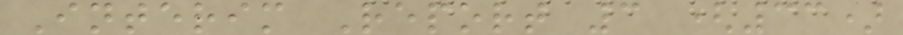Interim Report 3 (33)
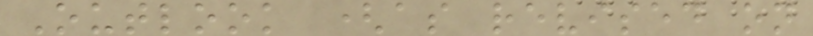Outlook (as revised on
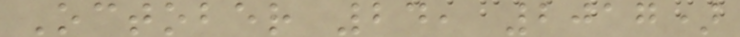October 24, 2017)
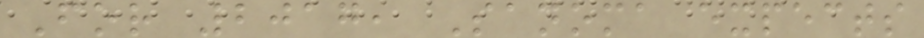For 2017, Sanoma expects
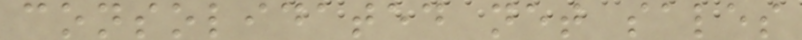consolidated net sales
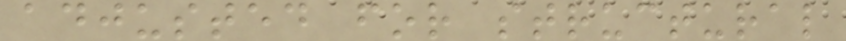adjusted for structural
